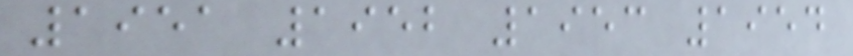1951 1952 1953 1954
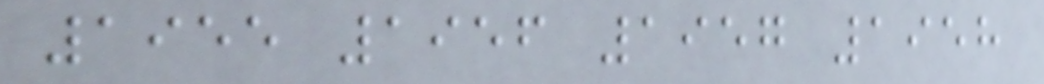1955 1956 1957 1958
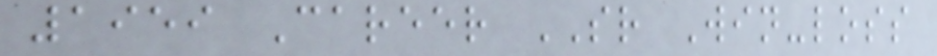1959 Career SR Win-loss
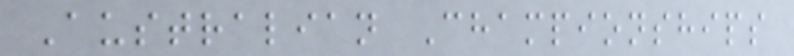Australian Championships
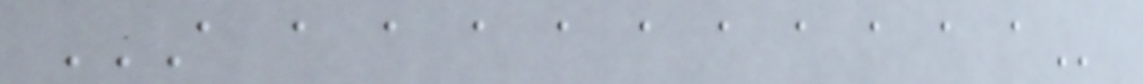A A A A A A A A A A A
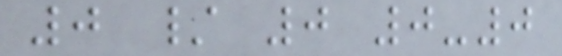0 / 0 0-0
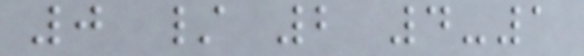0 / 2 4-1
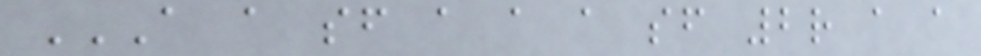A A SF A A A SF 2R A A
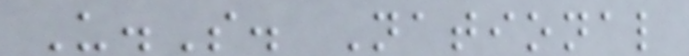U.S. National
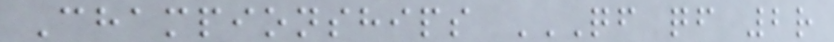Championships QF QF 2R
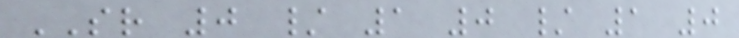SR 0 / 1 0 / 1 0
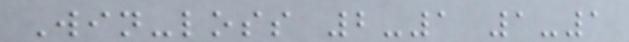Win-loss 2-1 1-1
